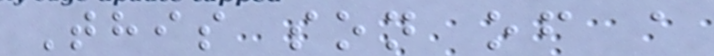This son of a
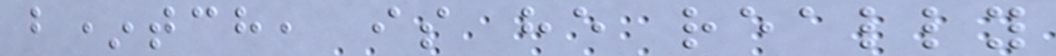b*tch, is he really
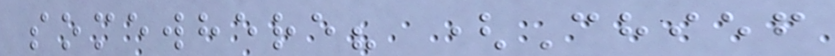somewhere? (Chief
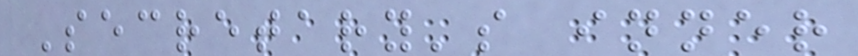Secretary's inner
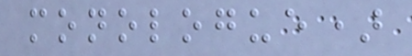monologue)
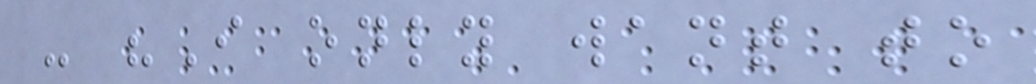- "I only want to
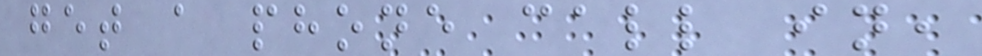get a phone call in,
